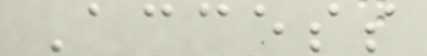Access
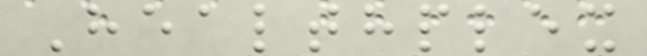Healthplex
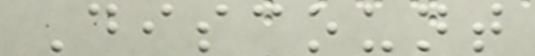Discount
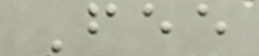Fee
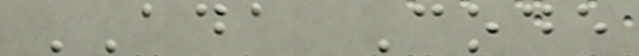ADA Code
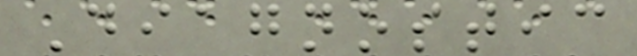Diagnostic
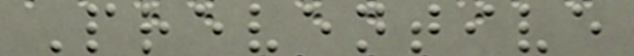Preventive
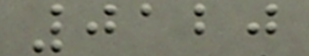0120
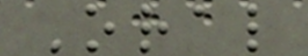Oral
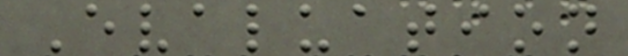Evaluation
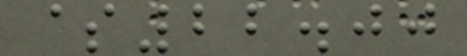$22.00
